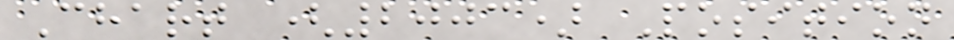Chart (2003) Position
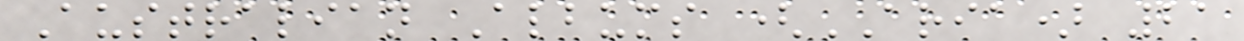Australian Albums (ARIA) 21
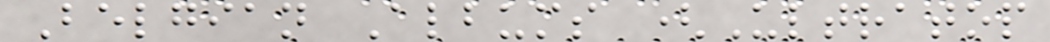Belgian Albums (Ultratop
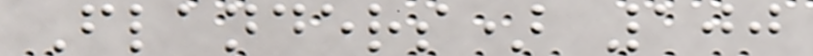Flanders) 100
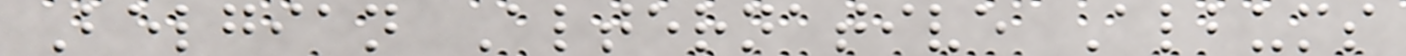Belgian Alternative Albums
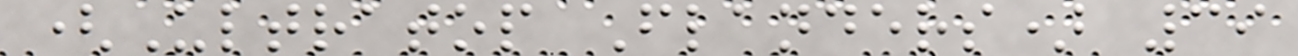(Ultratop Flanders) 39
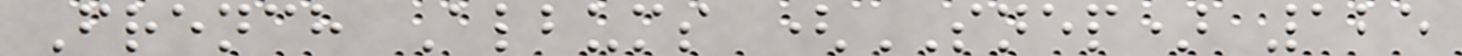French Albums (SNEP) 125
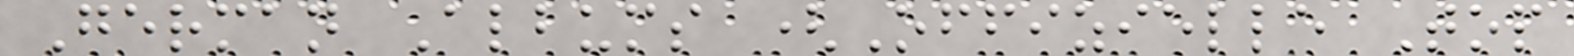German Albums (Offizielle Top
